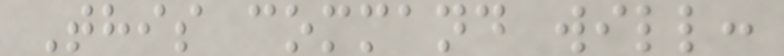This command will:
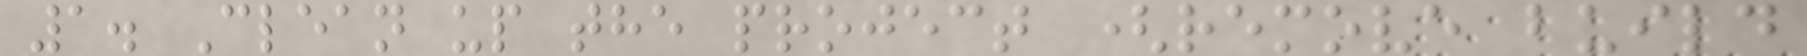1. Clean up the project (remove build
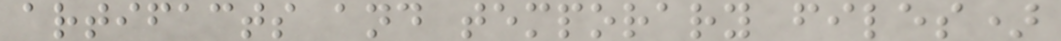artifacts and temporary files)
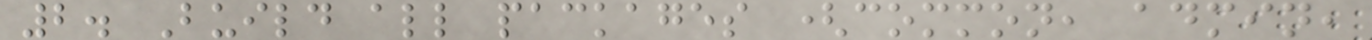2. Build all packages (common, admin,
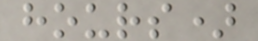hours)
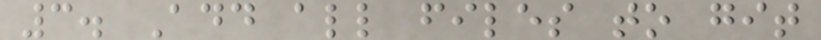3. Add all files to git
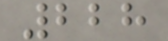228
